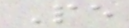Pe
